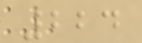224
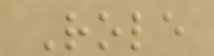Role
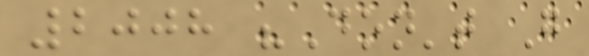2008 "Don't Go
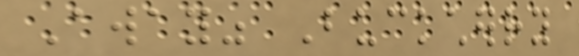Away" Buckcherry
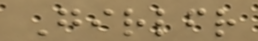Girlfriend
